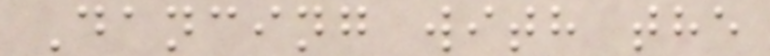Dancing with the
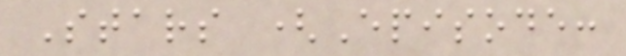Stars (Episode:
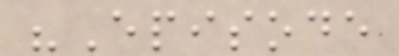"Episode
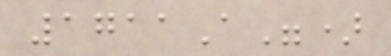1711A")
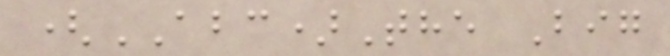(ABC)The Big
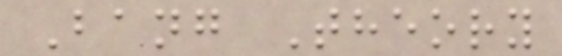Bang Theory
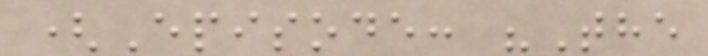(Episode: "The
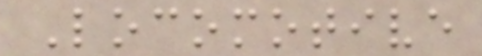Locomotive
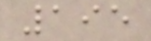195
